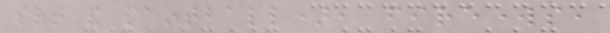soft and paintball), fireworks,
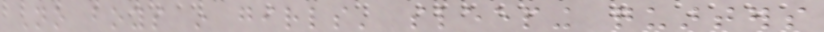No boys in girls' sleeping quarters
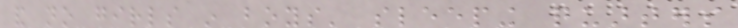and no girls in boys' sleeping quarters
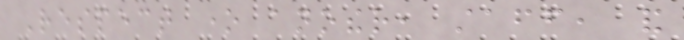Respect one another, staff, and
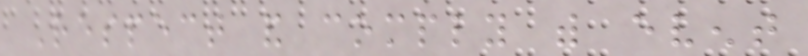Respect and comply with event
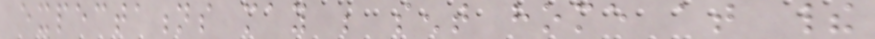expectations may be sent home at their
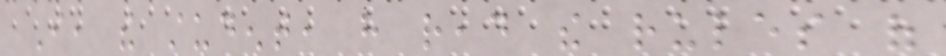I, the student, have read the rules of
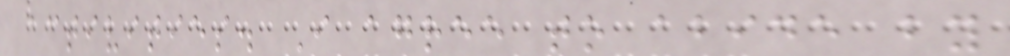activities. I agree to abide by
